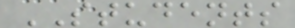STUDENTS
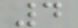4
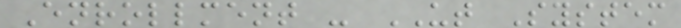Enrollment - UT System
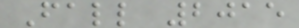Fall 2015
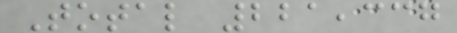Total 221,337
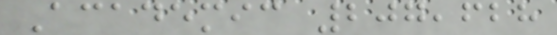Academic 207,628
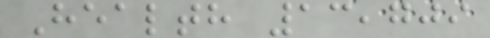Health 13,709
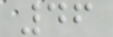46
